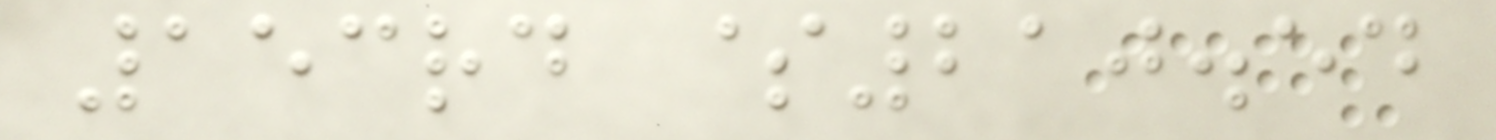153rd $210.54
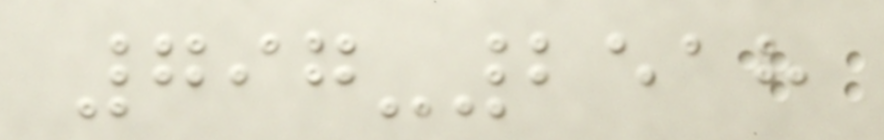797-2518
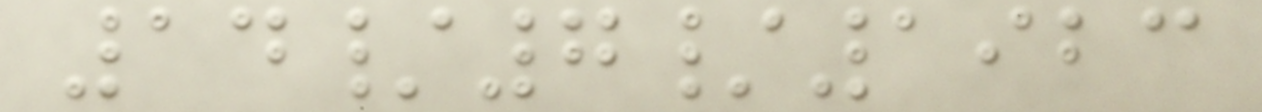14/7/1923
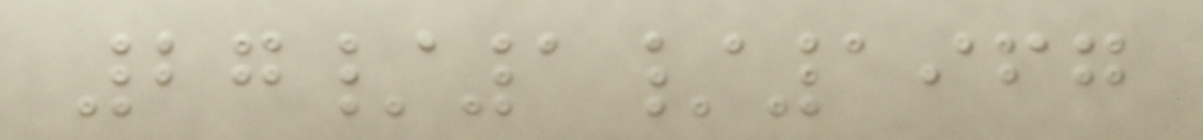27/1/1967
